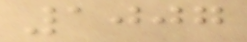1007
